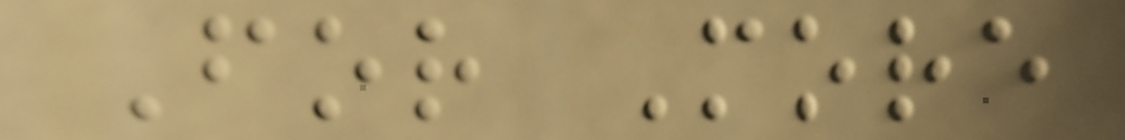For More
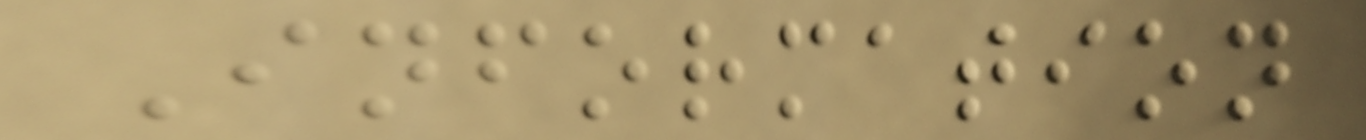Information
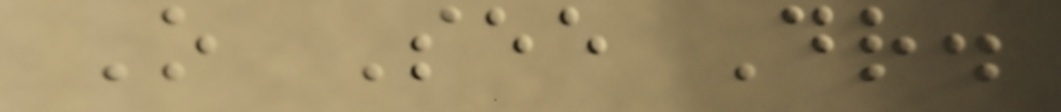O See Dr.
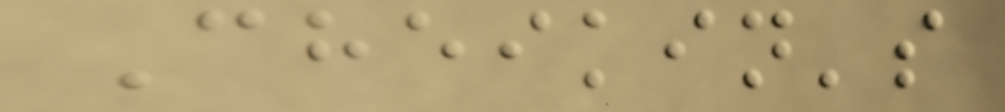Cheikin's
